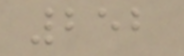252
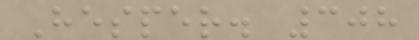Hesper. 308
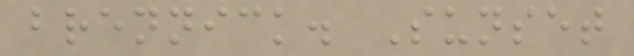brennick. Sunset
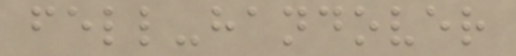fell-handover
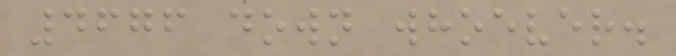4676 down whoever.
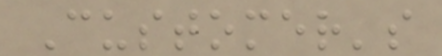Customer's
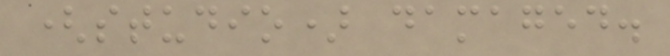(studio) damaged.
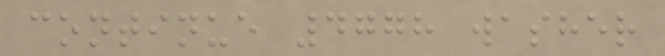continue 4778 washer
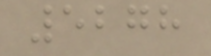5278
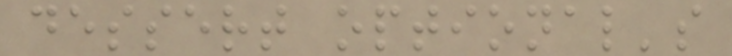dessert optional's
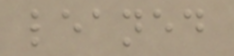leaned
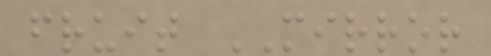fruit MIRROR
